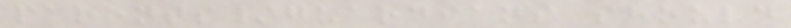parents/guardians should
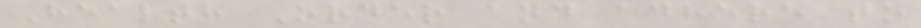Health Order and adhere to
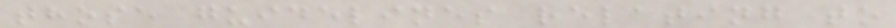those guidelines relating to
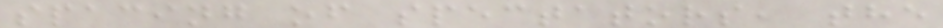spacing of spectators, the
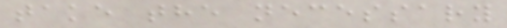take the necessary
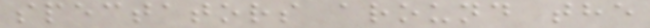spectators around the
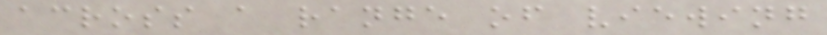across a range of viewing
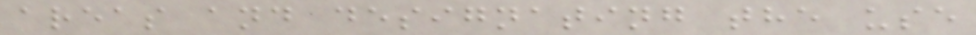areas and designating the use
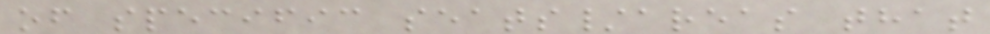of specific seats/areas that
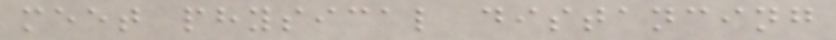meet physical distancing
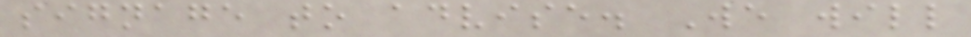signage to advise. We will
